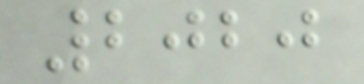2020
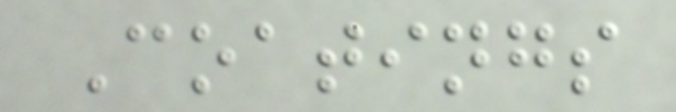Coatings
